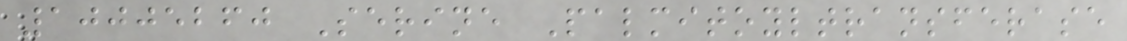10005260 Serine Palmitoyltransferase
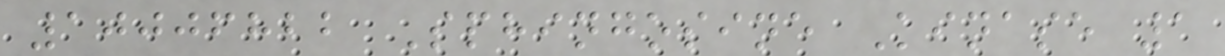10006822 Sphingosine Kinase 1
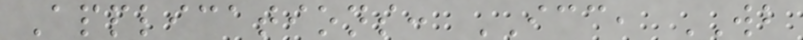Applications: ICC, WB
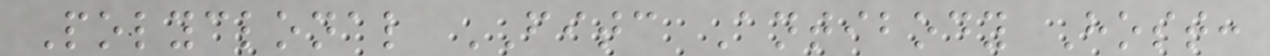Polyclonal FITC Antibody Host:
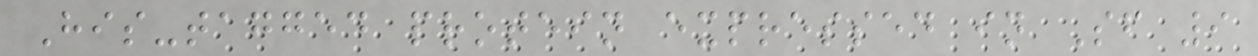His-tagged protein expressed in Sf 9
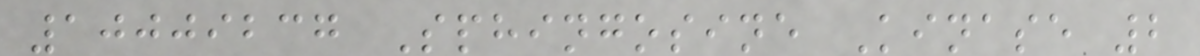10009237 Sphingosine Kinase 2
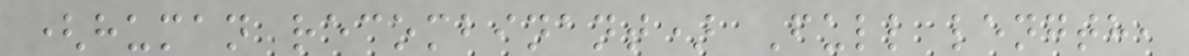(human recombinant) Full length,
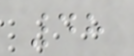48
